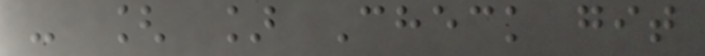- [ ] Check git
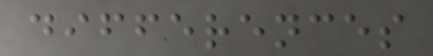differences
